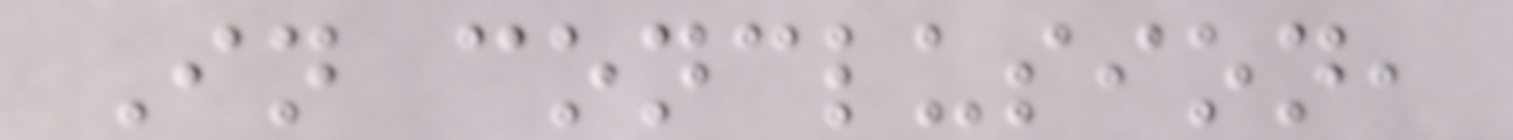In conclusion,
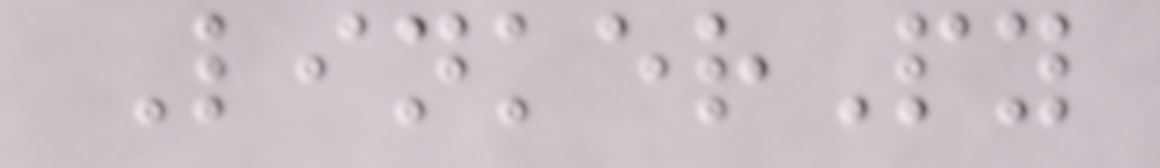LinkerPy
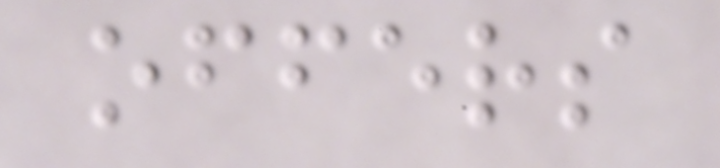offers
